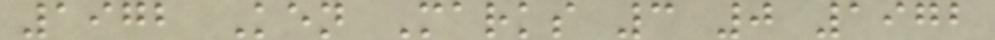1972 Ken Marks 3 0 1972
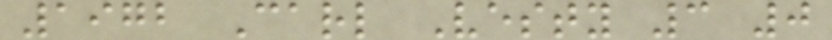1972 Carl Vesty 3 0
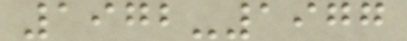1972-1977
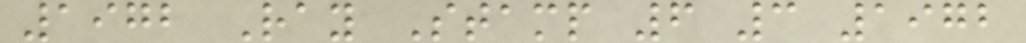1972 Ray Stamp 6 3 1972
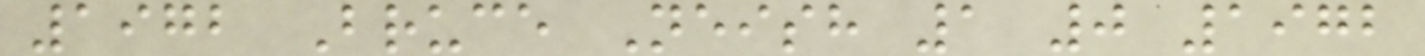1972 Bruce Neish 1 0 1972
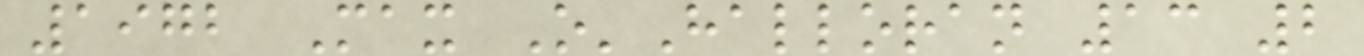1972 Max O'Halloran 13 2
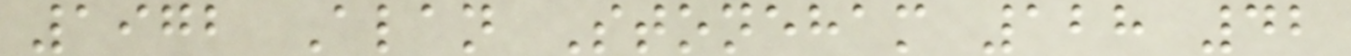1972 Alan Stoneham 128 42
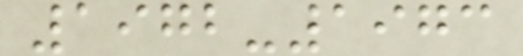1972-1973
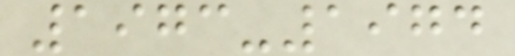1973-1974
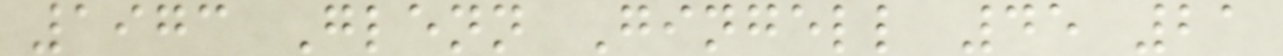1973 Glenn Gingell 45 21
